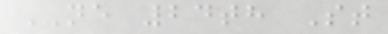NE 24th St
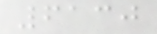6130
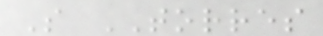S TORRES
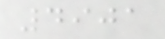4901
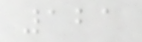121
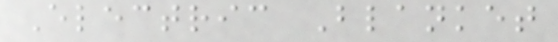Electric Blanket
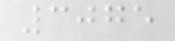3075
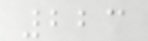223
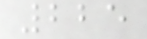225
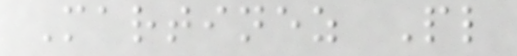Martinez Pl
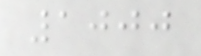1000
